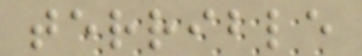terrible
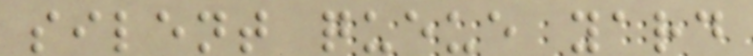silent queue yard
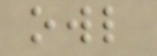owl
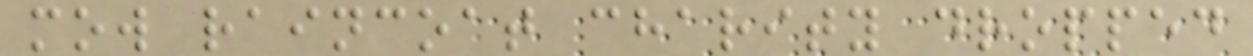mow raincoat charity dropped
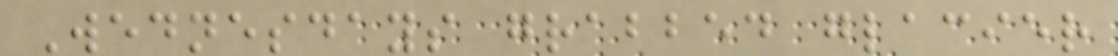Wednesdays grabbed glacier
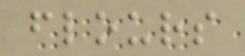flours
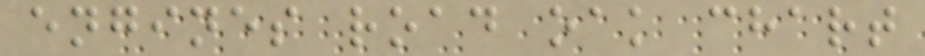engines road oak chart
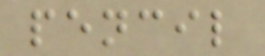pencil
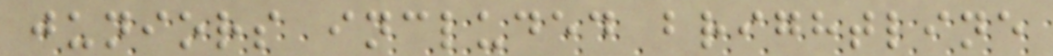juniors included brightline
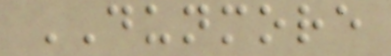DUNMORE
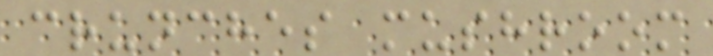crunches mushroom
